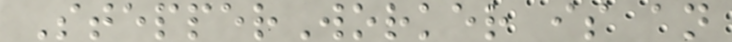StepperWorker is an
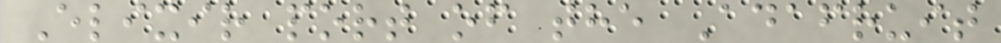Elixir port of the Adafruit
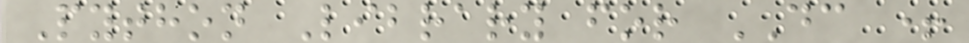Python Library for DC +
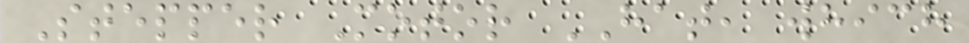Stepper Motor HAT, which
